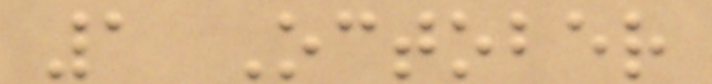1 October
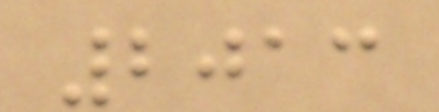2013
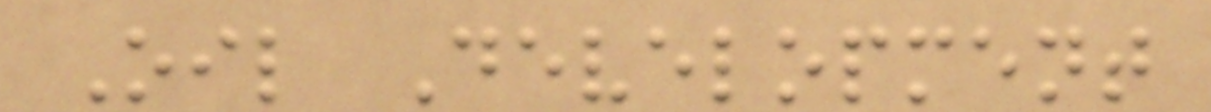Oil Development
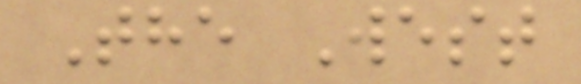The West
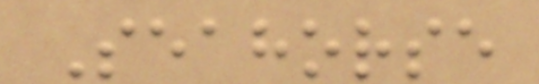Seahorse
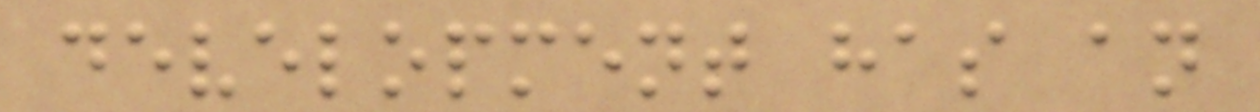development has an
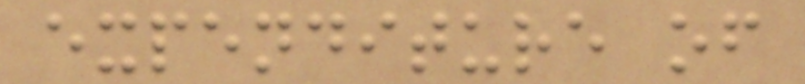expenditure of
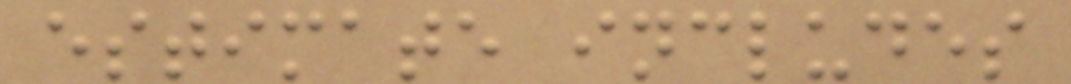estimate includes
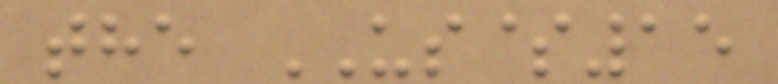the US$15
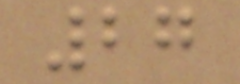27
